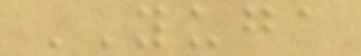YUGA
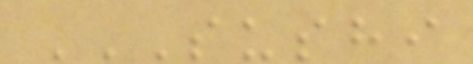SUSHI
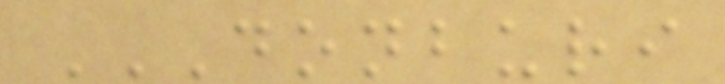DONBURI
